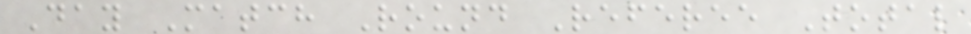Day Match Round Referee Total
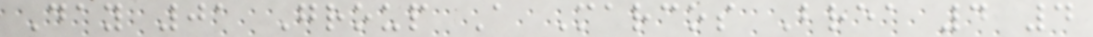Day 01 Group A Marcos Brea 4 4
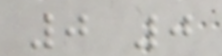0 0
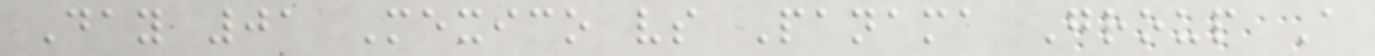Day 01 Mexico vs Panama Group A
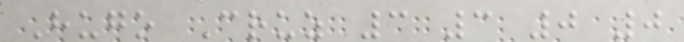Hugo Cruz 3 3 0 0
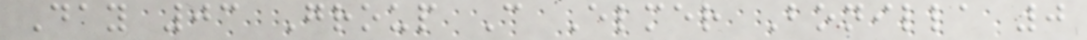Day 03 Group C Elmer Bonilla 0
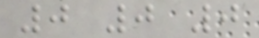0 0 0
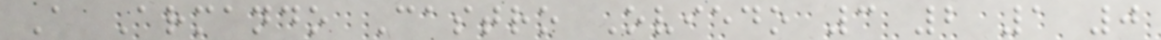A Armando Castro Oviedo 3 2 1 0
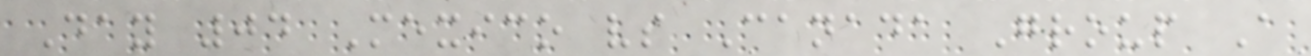Day 04 Mexico vs Canada Group A
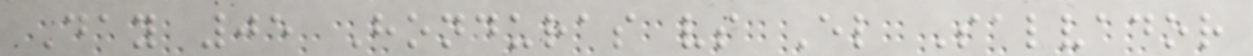Day 05 Honduras vs El Salvador
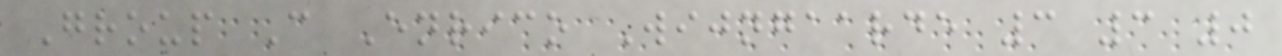Group C Enrico Wijngaarde 3 3 0
